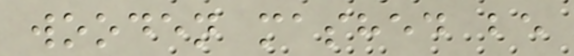wooden mashed be
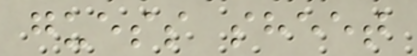guess sheet
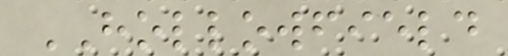HOLLOWFIELD
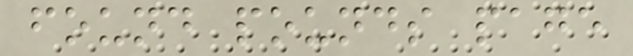found pounds page
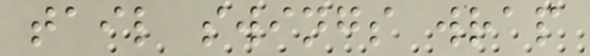tail swings wrap
